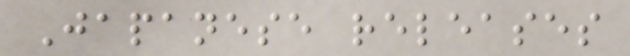Japanese releases
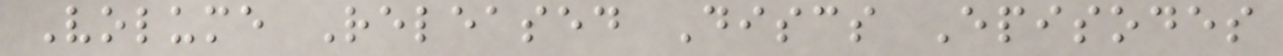Volume Released Discs Episodes
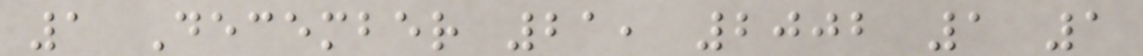1 December 21, 2002 1 1
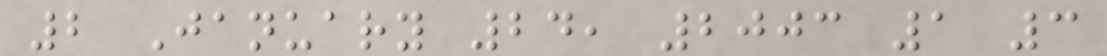2 January 24, 2003 1 3
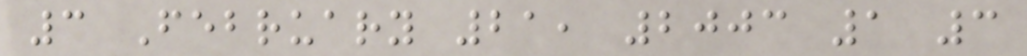3 February 21, 2003 1 3
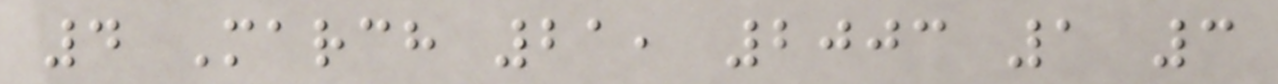4 March 21, 2003 1 3
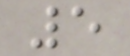5
